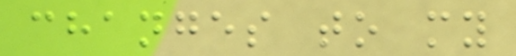changes to my
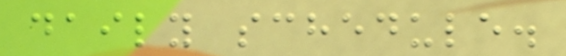daily schedule.
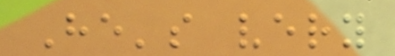He's very
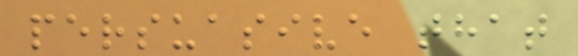persuasive that
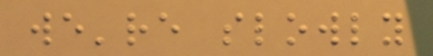we're slowly
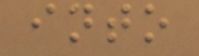into
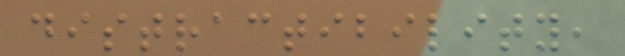distractibility,
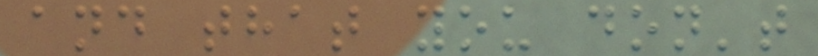and that you don't
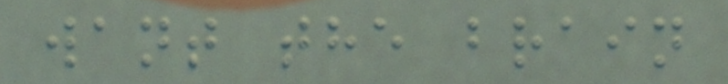want the brain
